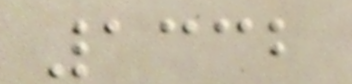1332
